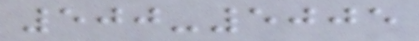500-5005
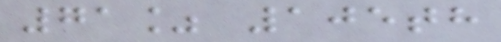71% 105th
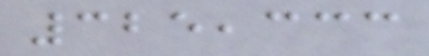325,333
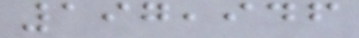197,946
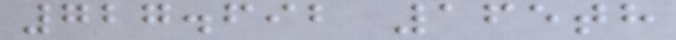727.692 165th
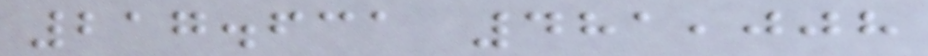217.631 481,008
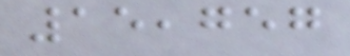15,757
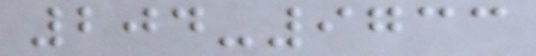204-9733
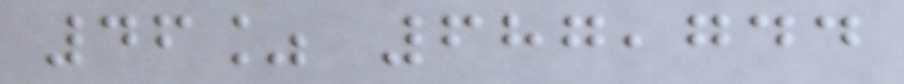46% 687,744
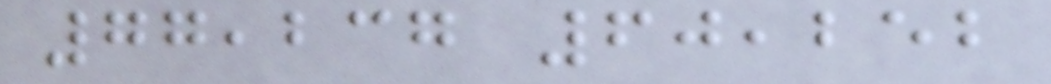77,237 60,252
